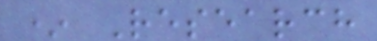* Research
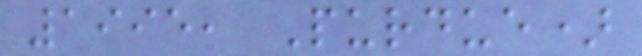1995, Purdue)
